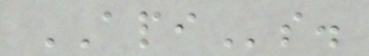APIs.
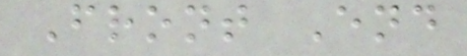Front End
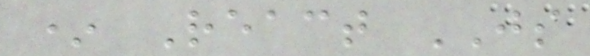* React JS
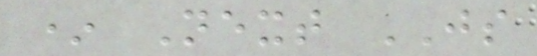* Next JS
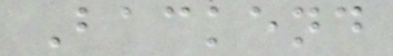Backend
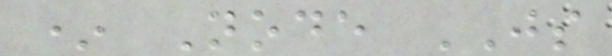* Node JS
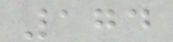174
